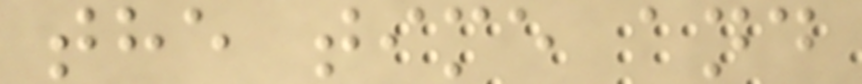the time and
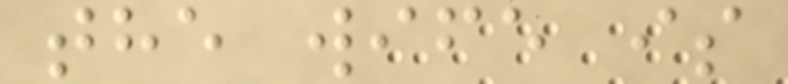the wife is
